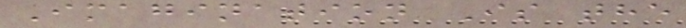Imagination Is the
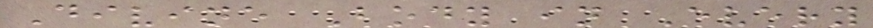Divine Body in Every
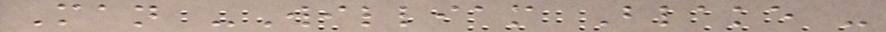Man -William Blake -
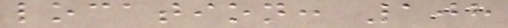location: 108
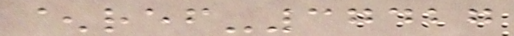^ref-37427
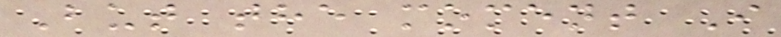But the moment I
